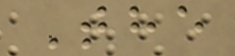The
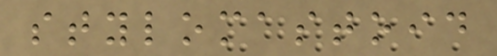stylomastoid
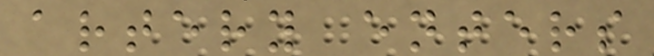artery enters
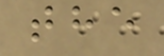the
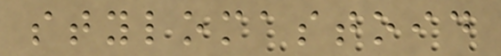stylomastoid
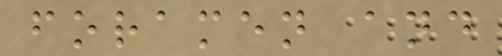foramen and
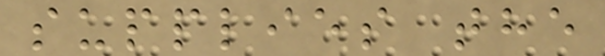supplies the
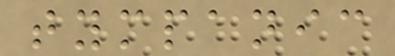tympanic
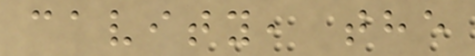cavity, the
